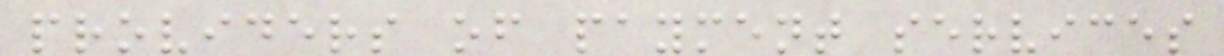providers of payment services
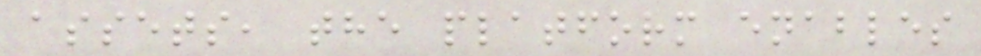assets, the platform enables
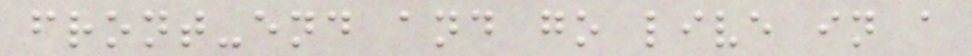front-end and go live in a
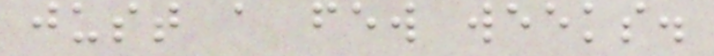just a few weeks.
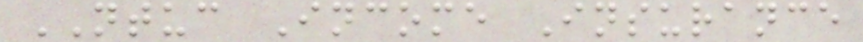NTUC Income Insurance
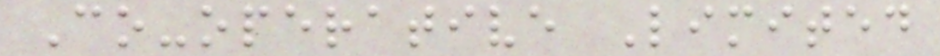Co-operative Limited
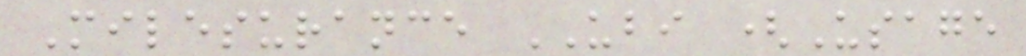Milesurance UBI (Usage
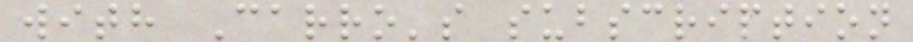with Carro's subscription
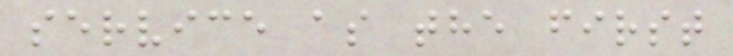service as the first
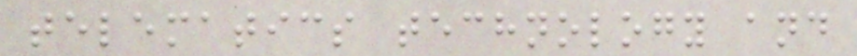telematics technology and
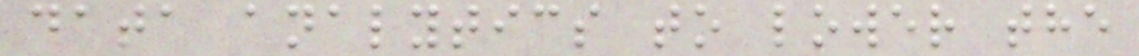data analytics to lower the
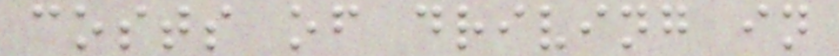costs of driving in
